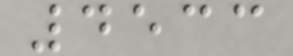4533
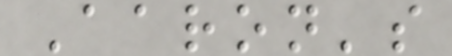Aaron's
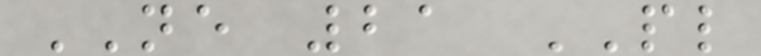NE 21 PL
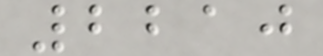2210
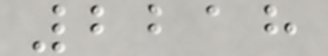2218
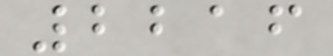2216
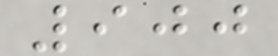900
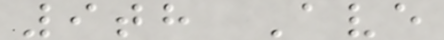9th Ave
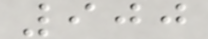900
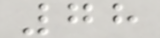78
